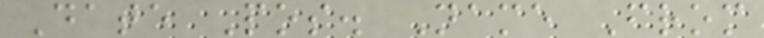Date Pos. Name From
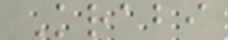Krabi
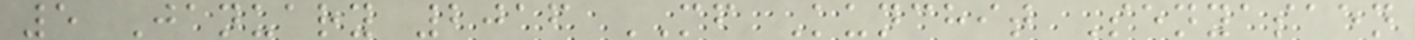5 January 2016 MF Kunchit Senyasaen
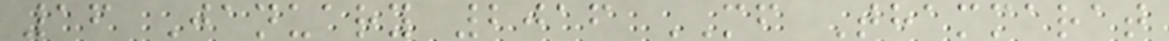16 January 2016 MF Thammarat
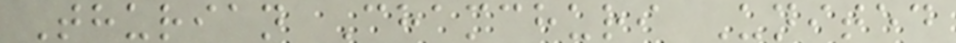Thurian Chamchuri United
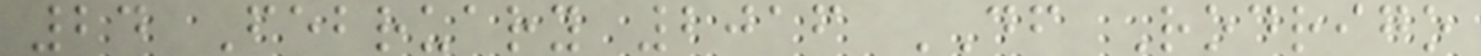24 February 2016 DF Rodrigo
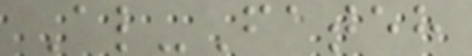Al-Fateh
